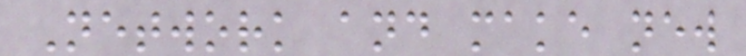Network and make new
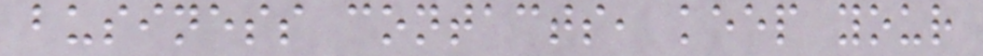business contacts, keep your
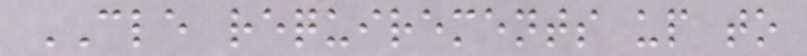CLE requirements up to
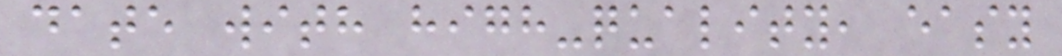date with high-quality, easy
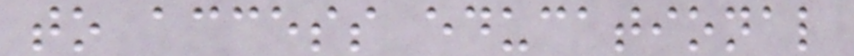to access educational
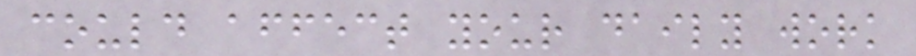could affect your daily work
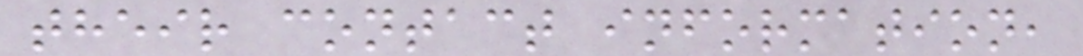their contact information,
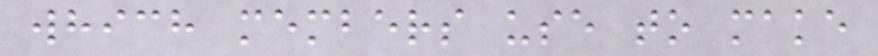which members use to make
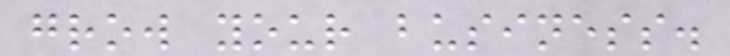grow your business.
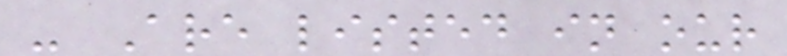- Are listed in our
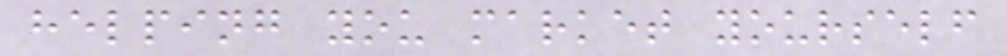helping you market yourself
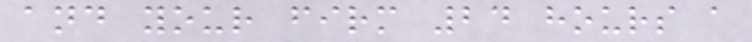and your firm 24 hours a
